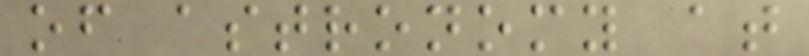of astronomy at
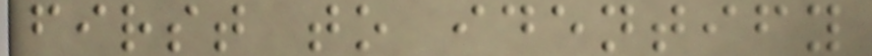first to identify
